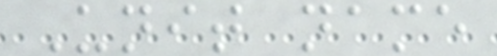Unit name
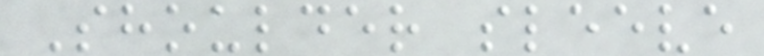Shoulder sleeve
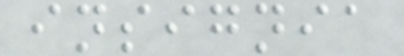insignia
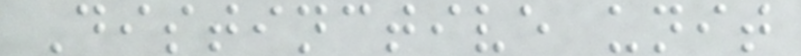Distinctive unit
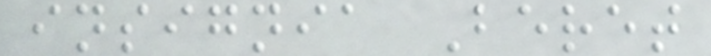insignia Beret
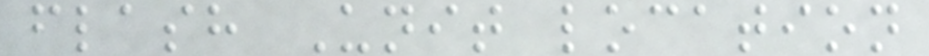flash Unit location
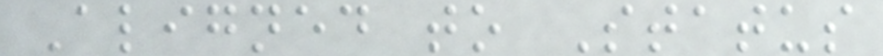Aligned to Status
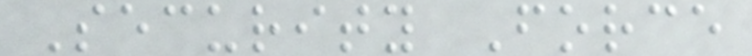Security Force
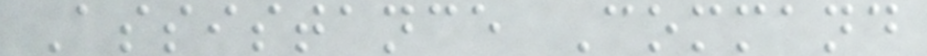Assistance Command
